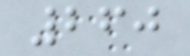260
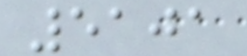5101
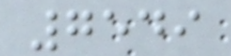7549
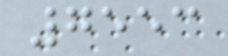7553
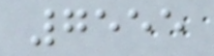7555
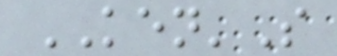KEN'S
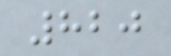820
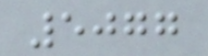5077
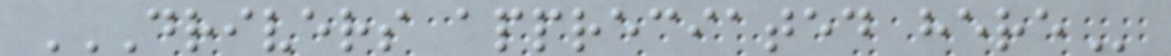DRIVERS APPRECIATED HERE
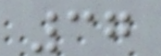37
